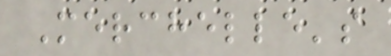Merchelle's
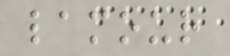lamour
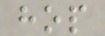hop
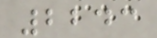2243
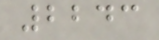2243
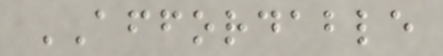AFFORDABLE
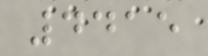4415
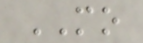MO
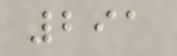291
